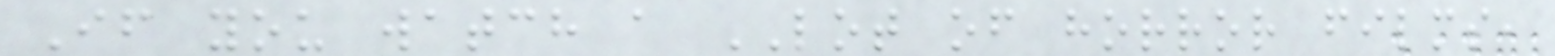If you watch a LOT of horror films,
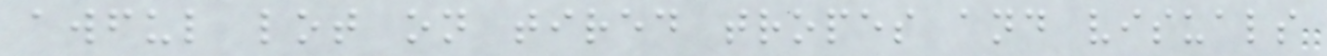awful lot on tired tropes and visuals
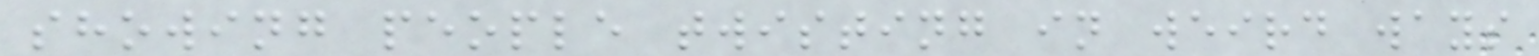showing people twisting in weird ways
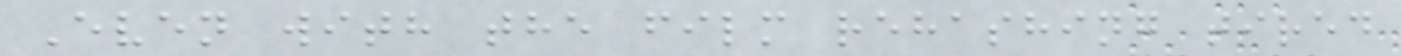Even with the film rehashing tired
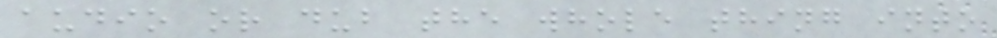audio or dub the whole thing into
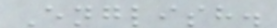English.
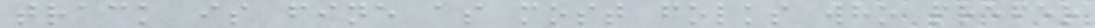track is fine as most folks who prefer
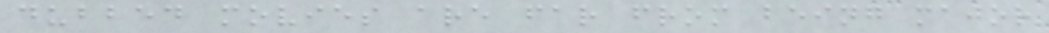dubbed movies are far from being major
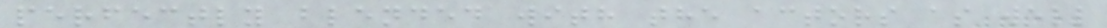perfectly blended with the actors as well
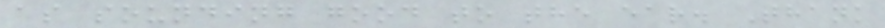as sounding good to the ear. Thank
